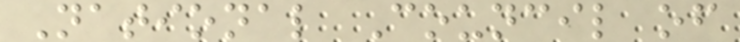National Council of
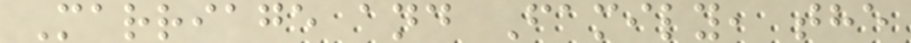Marriage and Family, the
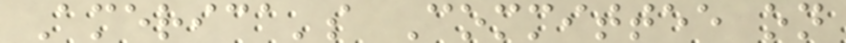America's Committee on
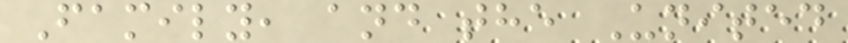Family, and the United
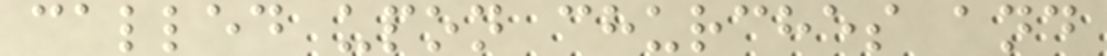called upon churches and
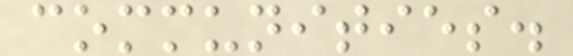communities.
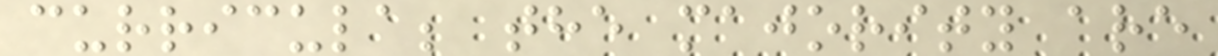curricula; the majority are
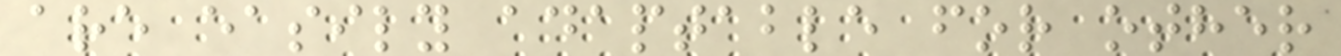are easily adaptable for other
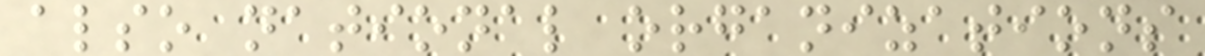also national organizations
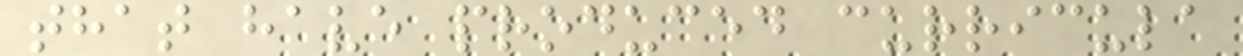that have produced curricula
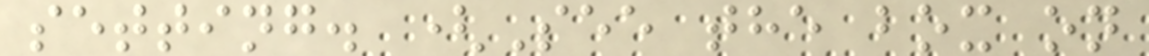setting. (See the box on
